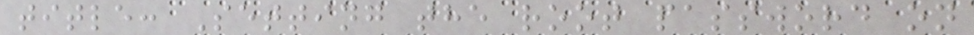title: Setting the root password on
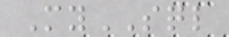MySQL
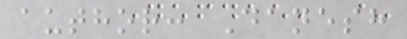author: Danesh
